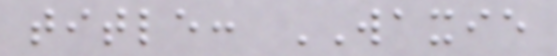title: WAXIE
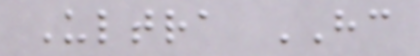Ultra HC
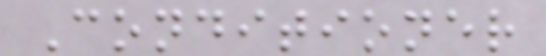Conditioner
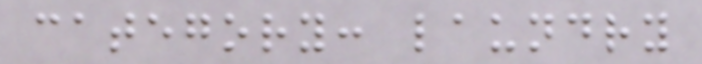category: laundry
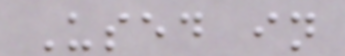Used in
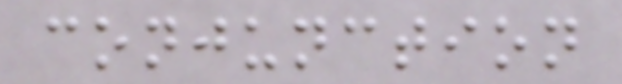conjunction
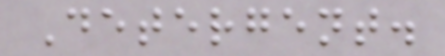Detergent.
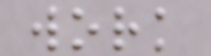work
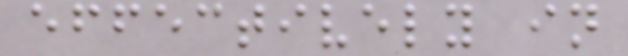effectively in
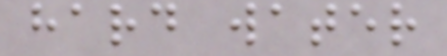hard water
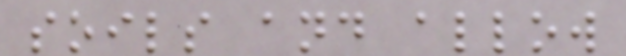soils and allow
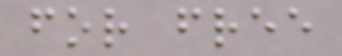for free
